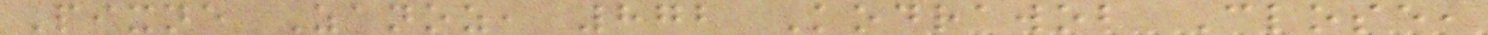Pixne Zanoz, 872 Kodrawob Close,
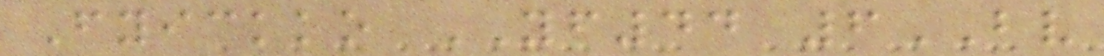Fyickko YF44 6BV
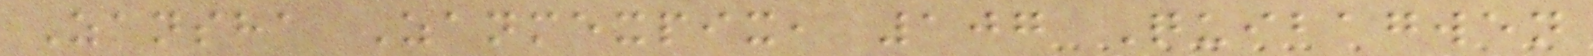Zansha Zanmexpix, 107 Quibagwen
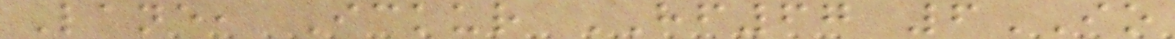Lane, Ickur HF67 6IO
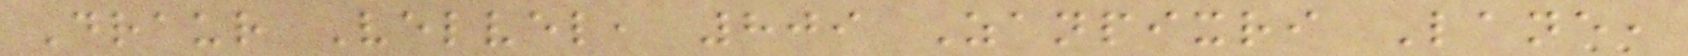Draur Velvel, 809 Zanpixri Lane,
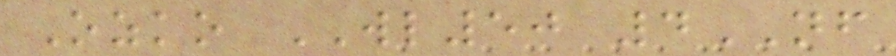Ozko WL50 4NF
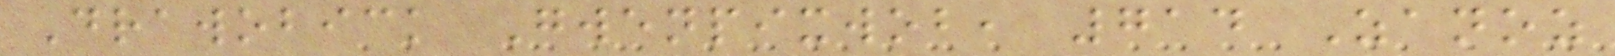Drawobick Gwenpixwob, 714 Zanoz
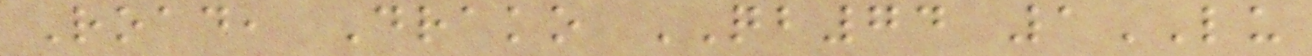Road, Drako QB74 1LU
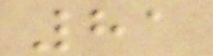81
